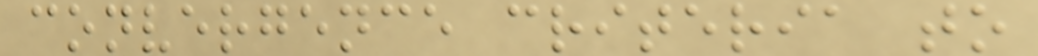convergence criteria to
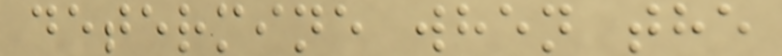determine when the
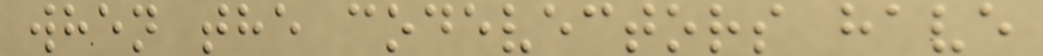when the codevectors have
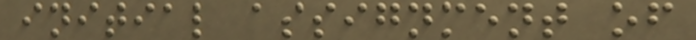initial assignment of
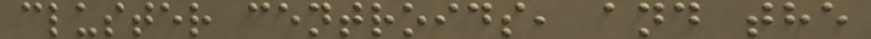cluster centroids, and the
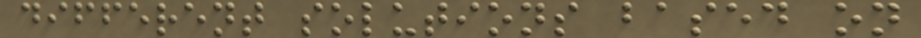different solutions based on
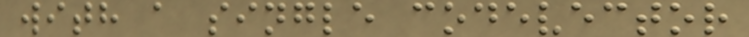with a single codevector
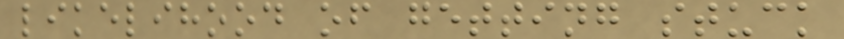likelihood of getting stuck
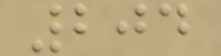204
